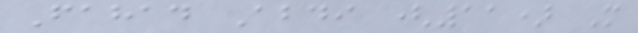Fahad Abdi (11) M
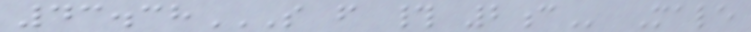43.38S F # 2C Male
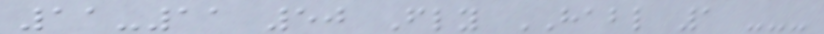11-11 50 Fly HABL 1 ---
